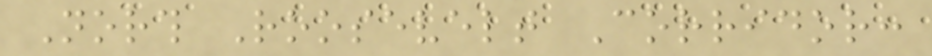North Roosevelt Corridor:
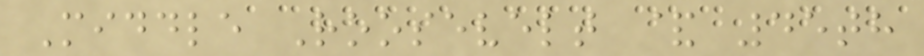Middle Roosevelt & 45th
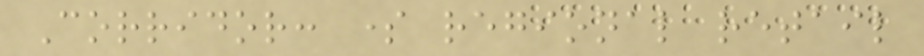Corridor: some regional retail
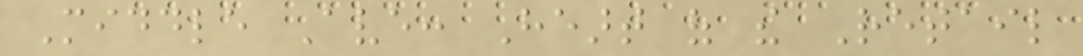Middle Ave: Heart of the Retail
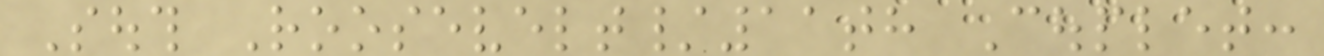South Roosevelt/11th Couplet:
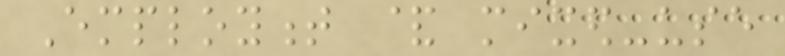Employment & mixed-use
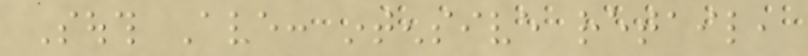South Ave: intensive retail,
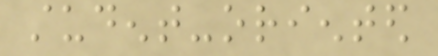student-oriented
